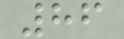86
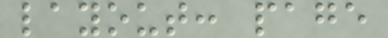layout: page
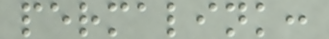permalink:
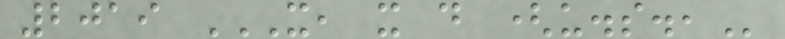2019 X, X D (U.S.,
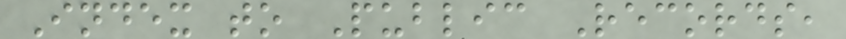Index to Public Records,
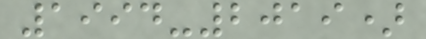1994-2019)
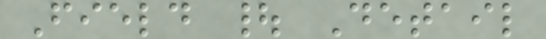Field | Detail
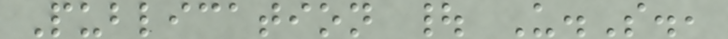Publication | U.S.,
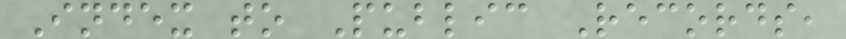Index to Public Records,
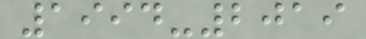1994-2019
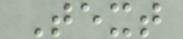Text
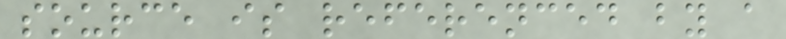source is referenced by a
